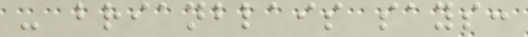- brianblais says:
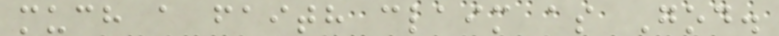much a faith claim as God.
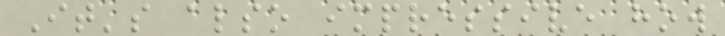It's also impressive how
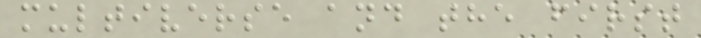multiverse and the first
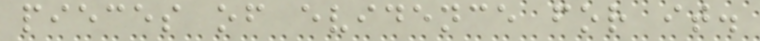pieces of evidence for it.
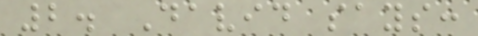2. David says:
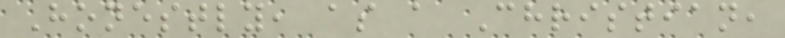Honestly, as a Christian,
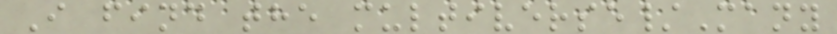I find the multiverse/Many
